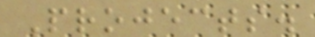Projects.
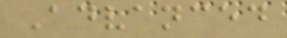Advanced
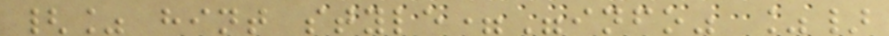{% hint style="info" %}
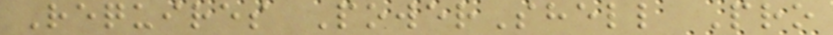Requires PowerShell Pro
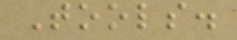Tools.
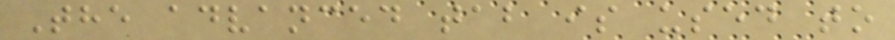The advanced tab is used to
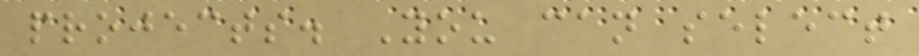projects. You can select
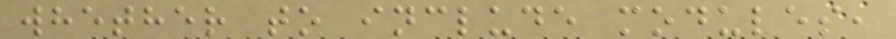whether to include modules,
